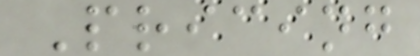Pricing
